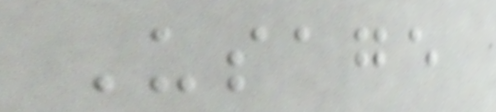Usage
